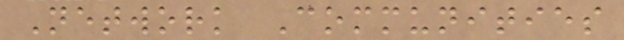Network Communities
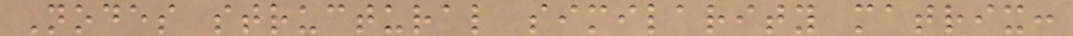Nodes structural similarity matrix:
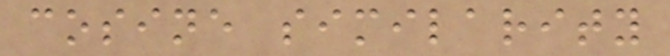cosine similarity
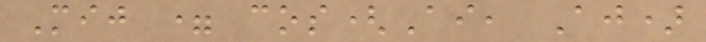Mij = cos(Ai, Aj)
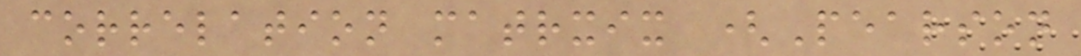correlation matrxix (Pearson
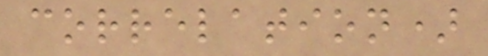correlation)
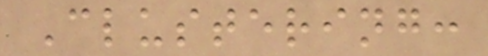Clustering:
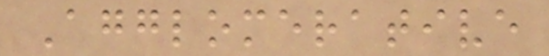Agglomerative
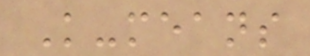K-means
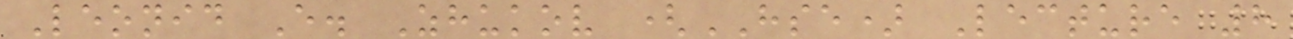Leonid E. Zhukov (HSE) Lecture 8
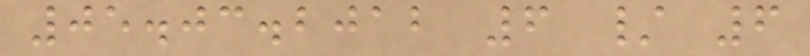05.03.2012 6 / 6
